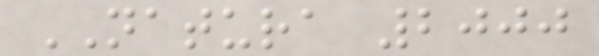NATURA 2000
